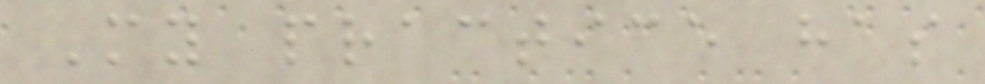My practice has
